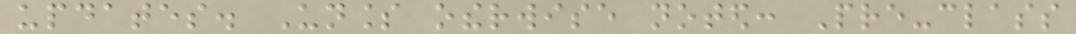updates. Unless otherwise noted: Pre-class
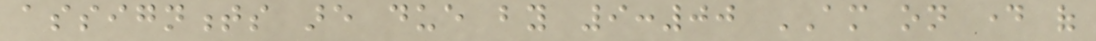assignments are due by 9:00 AM on day of
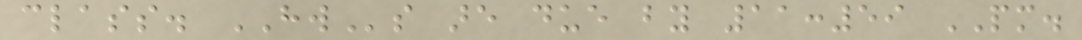class. HWs are due by 11:59 PM.
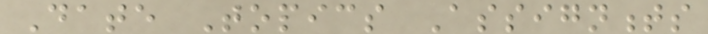Date Topics Assignments
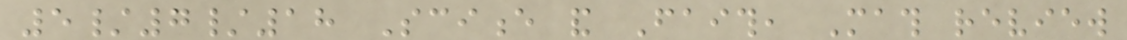5/7/18 Science and Faith, Math review
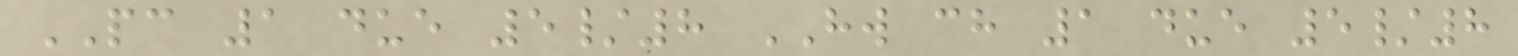PC 1 due 5/8 HW ch 1 due 5/8
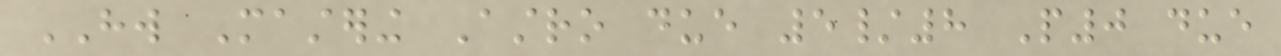HW Mastering Astro due 5/8 P0 due
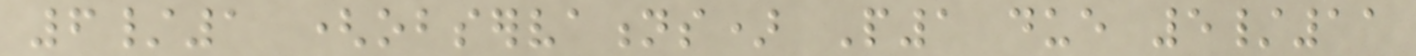6/1 (observations) P1 due 5/11
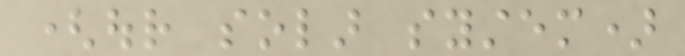(our solar system)
